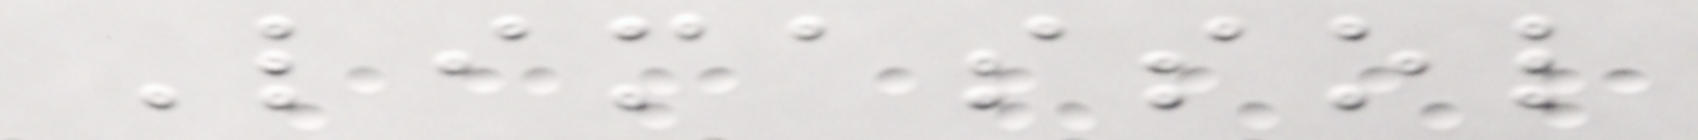Limassol
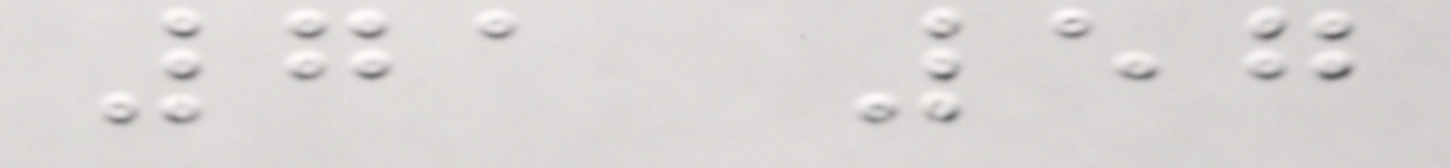71 57
